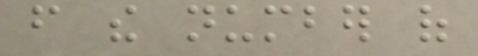from the number of
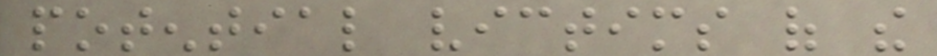potential victims of the
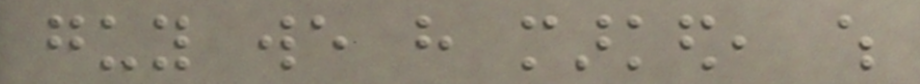guy we have marked, which
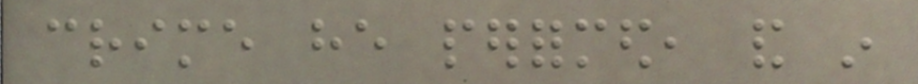crime he performed, and in
